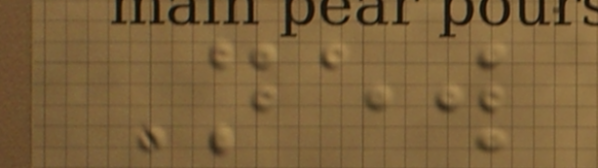New
